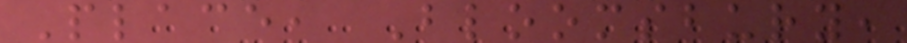Place, Bloomsbury,
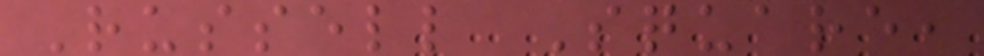Russell Square,
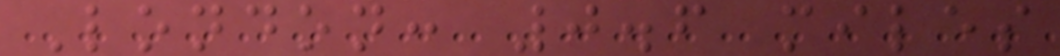London: 0.6 miles
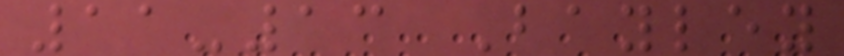11-13 Bayley
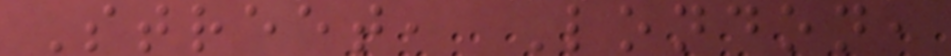Street, London,
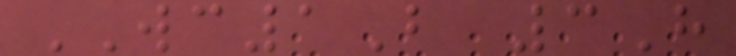WC1B 3H
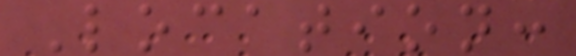Location:
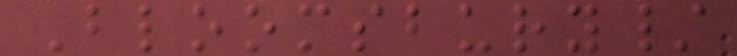Bloomsbury/
